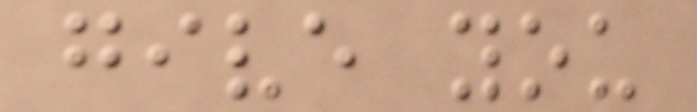give you
